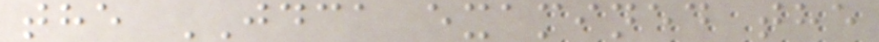the JDCA examined the
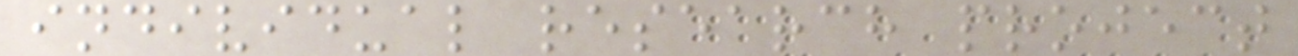individual research project
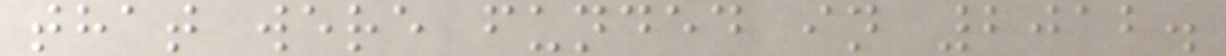that were funded in 2012.
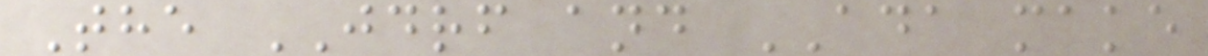The JDRF and ADA make
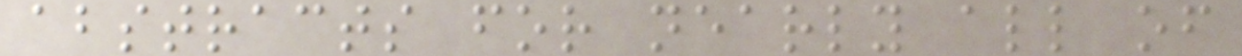abstracts for nearly all of
